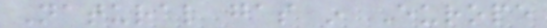Natural gas in Europe
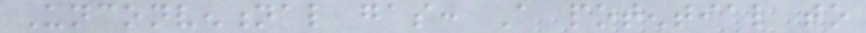Unconventional gas: A potential to
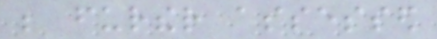be further assessed
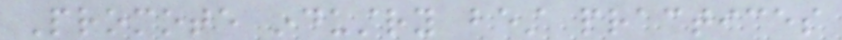Promote industry best practices
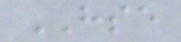HSE
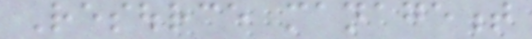Resource management
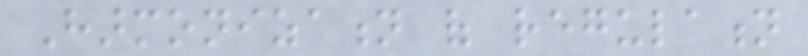Harmonization of regulation
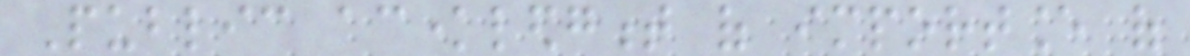Public acknowledgment of importance of
